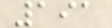191
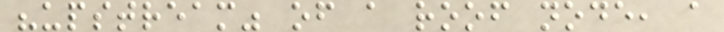"upstream" of a roof node, a
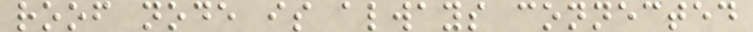roof node is always connected
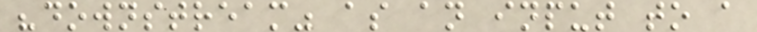"downstream" as an input to a
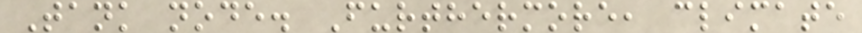Tank node. Furthermore, climate
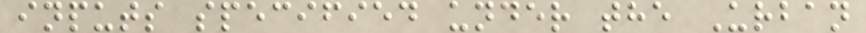inputs specified under the Urban
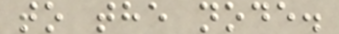to the node.
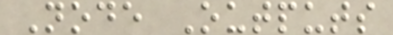Node Outputs
